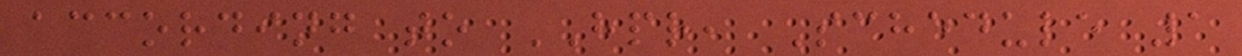according to HPR, Schedule 1
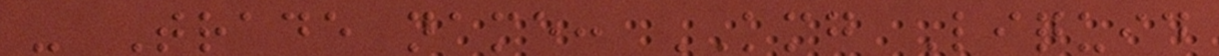- Trade name: KMG Liquid
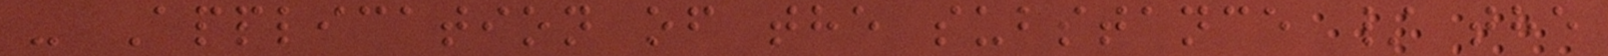- Application of the substance / the
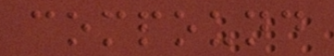compound
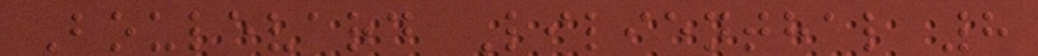Boulevard Lilienthal 8
